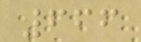666
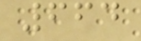664
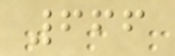666
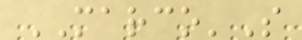MARCO'S
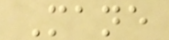Mane
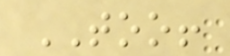TOO!
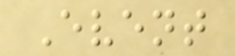Event
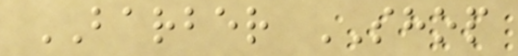BARBER SHOP
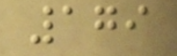179
